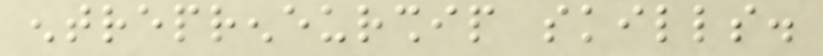entrepreneurship skills.
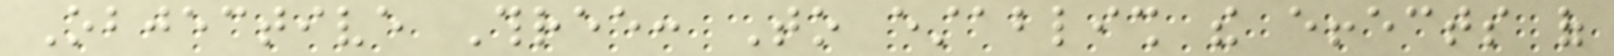Objective Three: To establish the effects of
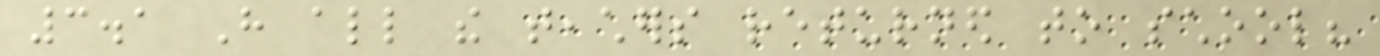3.1 Have all the teachers returned to school?
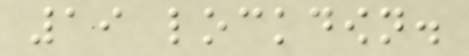19 lockdown.
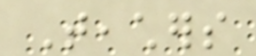Teachers
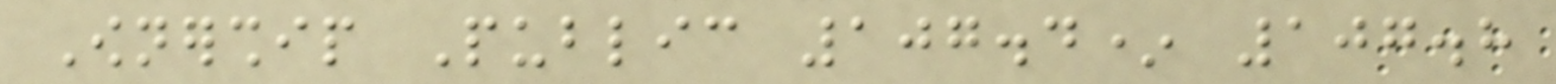Ownership Public 107.4* 107.8
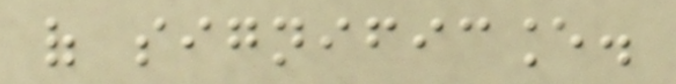of significance.
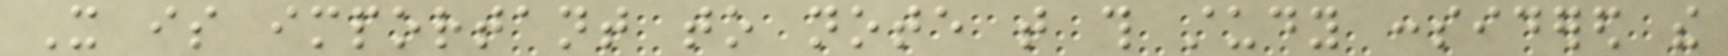It is important to note that this study considered the
